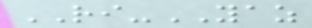RI-YAZ
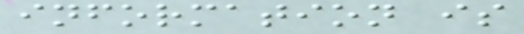information is
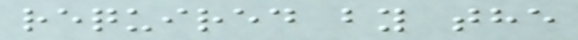required by the
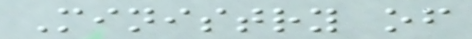Ministry of
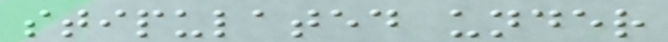stipulated under
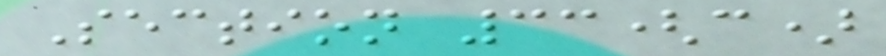Section 33(c)
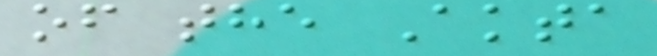of the Akta
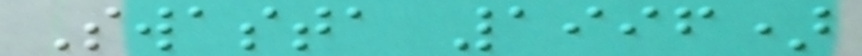Swasta 1996)
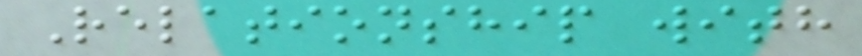Relationship with
